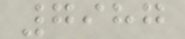7987
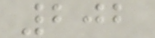202
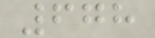678
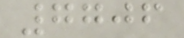7706
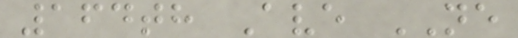164th Ave NE
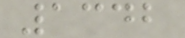1342
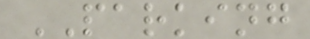PARKING
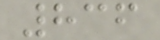836
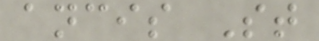ancis St
